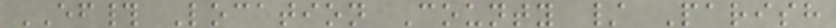EF# Location County / Parish
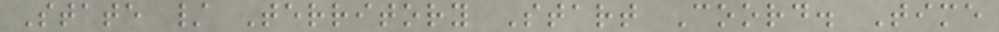State / Territory Start Coord. Time
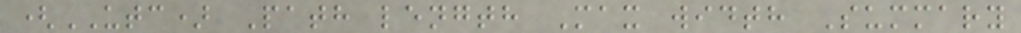(UTC) Path length Max width Summary
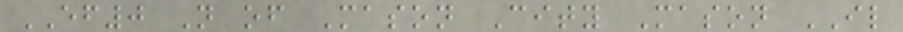EF0 N of Mason City Mason IL
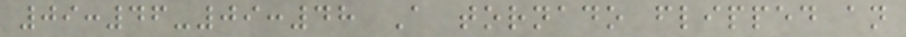09:46-09:48 A tornado flipped an
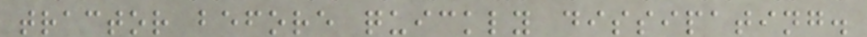tractor before quickly dissipating.
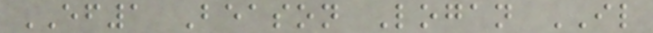EF1 Beason Logan IL
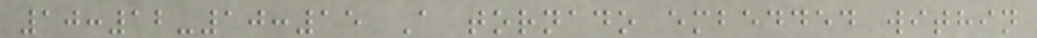10:12-10:15 A tornado embedded within
